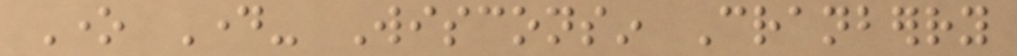One Day- Wisconsin Cranberry
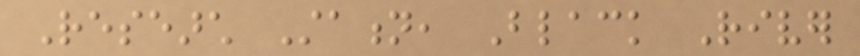Research Station, Black River
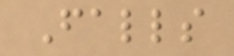Falls
